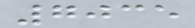7035
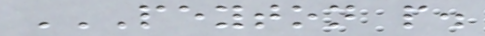PEYTON P.
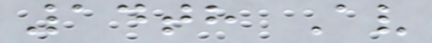14th Av
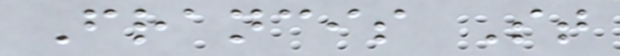Francis St
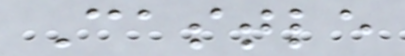Castle
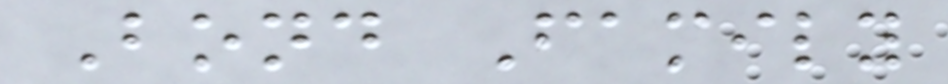Bond Family
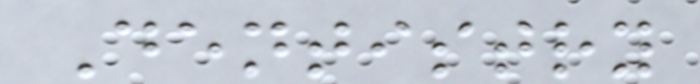Dentistry
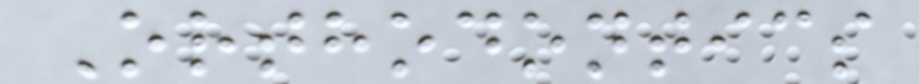Orthodontics
